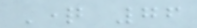Question 76
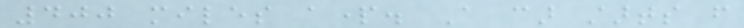400 miles apart. A car starts from
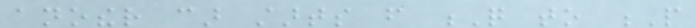another car starts from Q to P
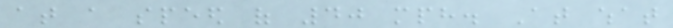at a speed of 40 mph. At what
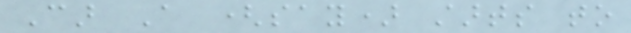Car A (say) starts to
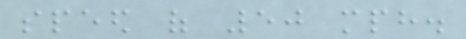speed of 50 mph.
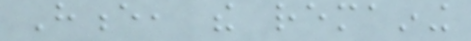Hence, the remaining
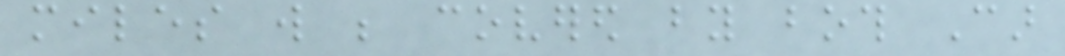miles will be covered by both Car
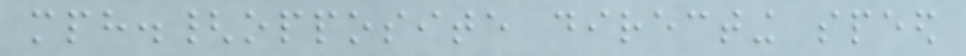mph.{opposite directing speed
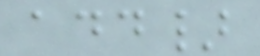add}
